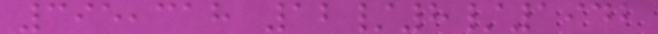395,318 12/8/1942
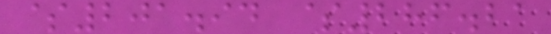$201.94 $286.21
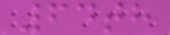64th
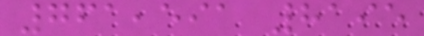761,591 8195
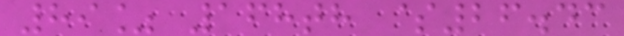89% 168th $26.43
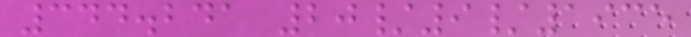344.241 20/9/1935
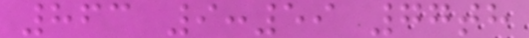863 9:59 77th
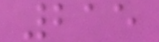215
